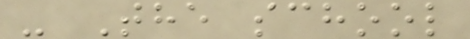- The school
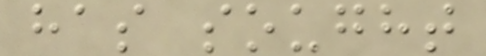has sought
